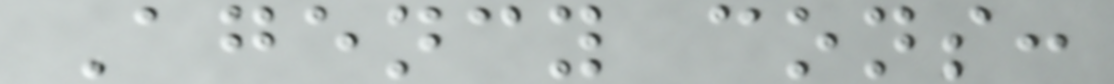Agency cons:
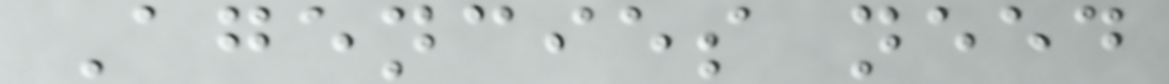Agencies need
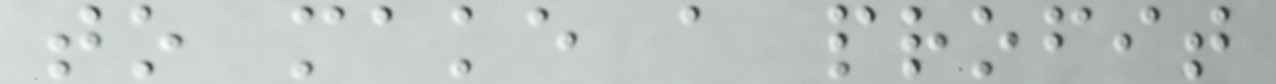to make a profit
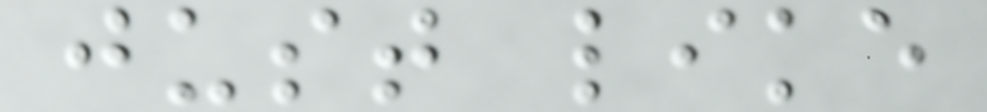just like
